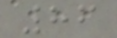86
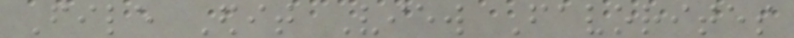File Edit View Favorites
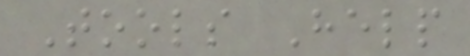Tools Help
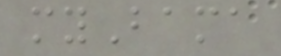myBama
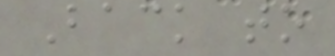Back to
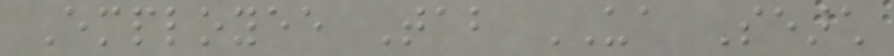Employee Tab UA Search
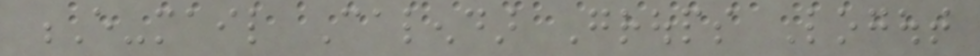E-mail Calendar Groups Logout
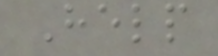Help
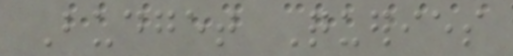Budget Queries
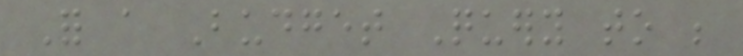For a Budget Query to be
